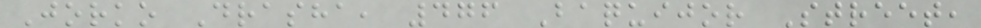Jorko Drasha, 476 Baquijor Street,
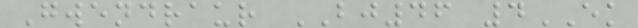Gwendraur BJ46 4EK
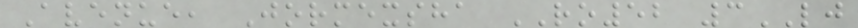Avenue, Jormexsha RO52 3LJ
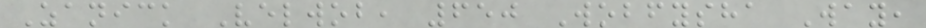Zanick Velwob, 650 Wobfysha Way,
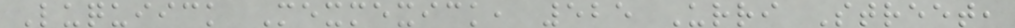Luquiick Mexmexick, 525 Urri Street,
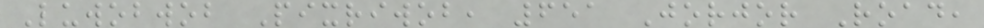Luwobwob Pixriwob, 651 Jorjor Road,
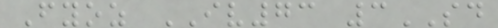Fyoz IV73 3SD
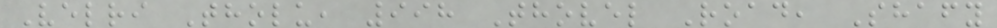Velri Tholu, 998 Thovel Road, Shafy
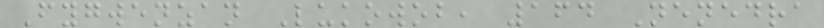Fygwenzan Lukowob, 164 Nenedra
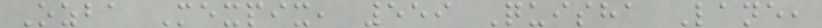Ozba Mexpix, 559 Quisha Lane,
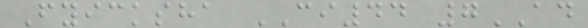Fyicksha CI44 7AD
